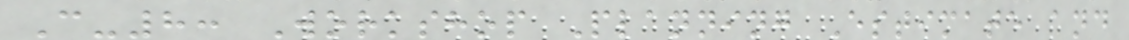C-8: Workshop Planning Estimate and
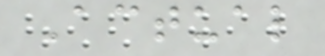Actual
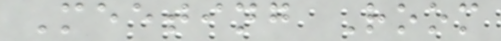Meeting Room
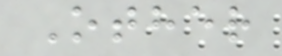Other
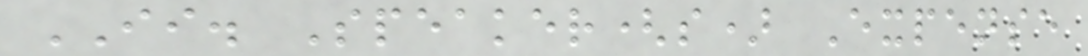II. Speaker(s) Expense
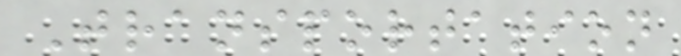Transportation
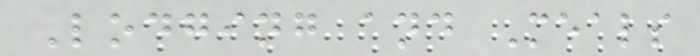Lodging and Meals
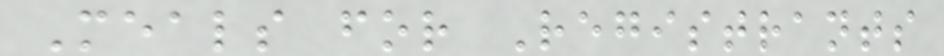Meals for Registrants
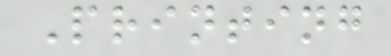Printing
